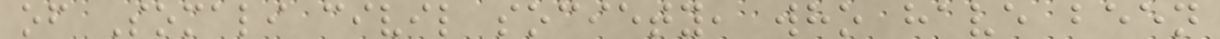of Somali civil society, who have been
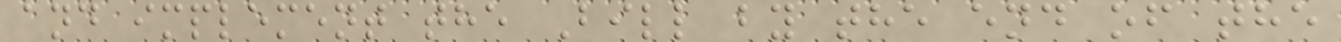and implement the Bill by the end of the
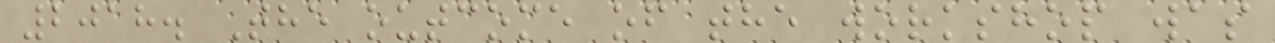2018. The outcome of the workshop was
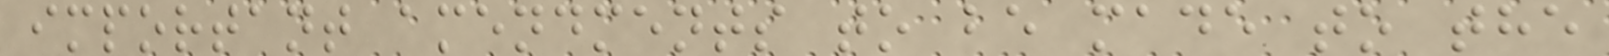important amendments to be made to the
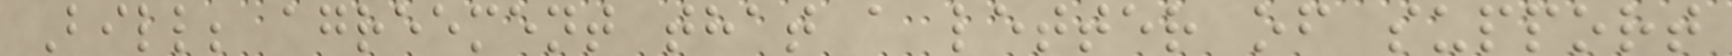Bill; agreement that a letter of support
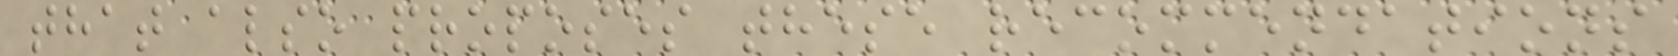that also proposes these recommendations
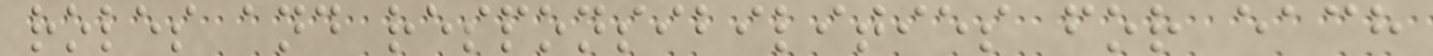roles and responsibilities for each
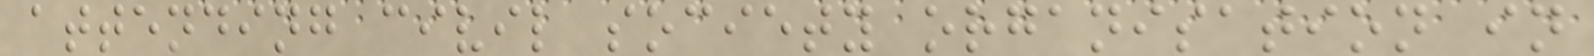attending civil society organisation in
